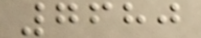7680
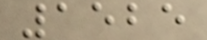1525
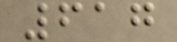617
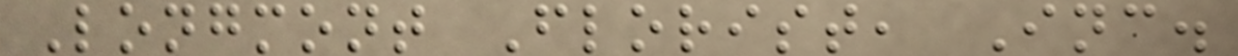Longmont Florist, Inc.
